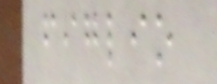figlio
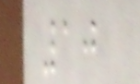10
